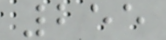255
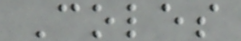Coles
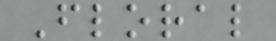Floral
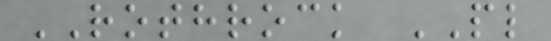ROTHROCK PL
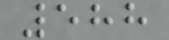588
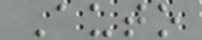Auto
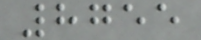8755
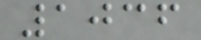1036
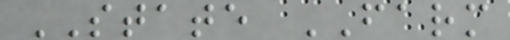STATE FARM
